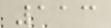113
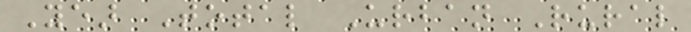Year Total Urban Rural
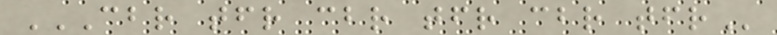CBR TFR CBR TFR CBR TFR
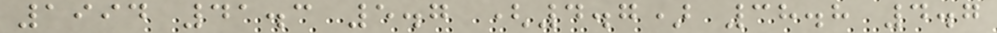1994 41.3 5.7 (4.7) 38.8 4.7
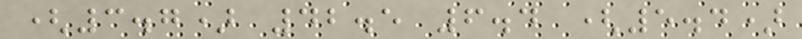(3.7) 42.5 6.4 (5.4)
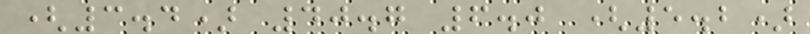(3.4) 40.7 6.0 (5.2)
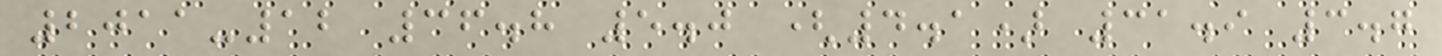2011-12 36.8 5.0 (4.1) 31.9 3.7
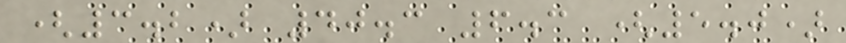(3.2) 40.3 6.3 (5.0)
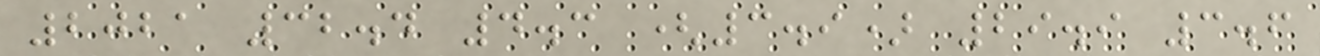2021 32.4 4.3 (3.9) 29.9 3.6
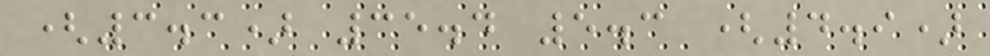(3.3) 35.4 5.3 (4.9)
